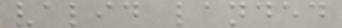valid landed
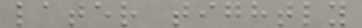later tightly
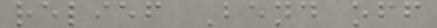relief Bend off
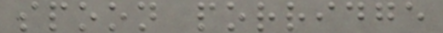spoon porridge
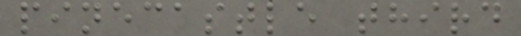pinecastle third
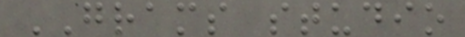GRAMS studio
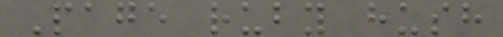Page ruby hush
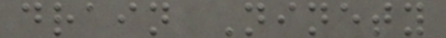drain Ninety
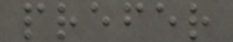prefer
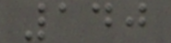140
